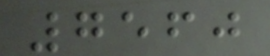7560
